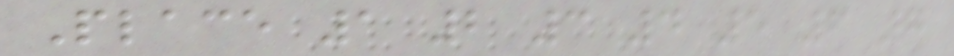Place 1 2 3 4 5 6 7
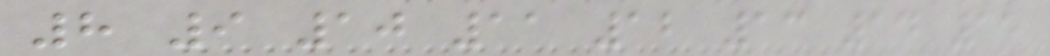8 9 10 11 12 13 14 15
